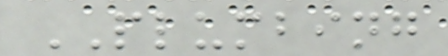PLUMBING
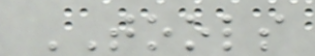TOOLS
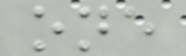one
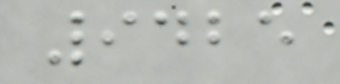9425
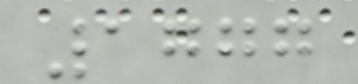1777
